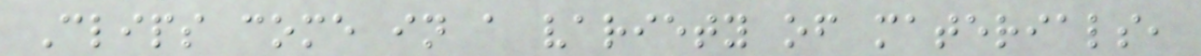Clips come in a variety of materials,
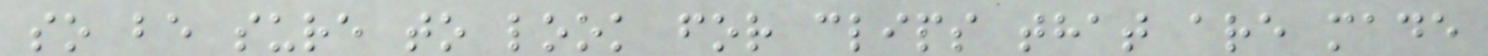so be sure to look for clips that are made
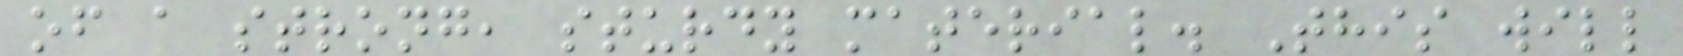of a strong, sturdy material. This will
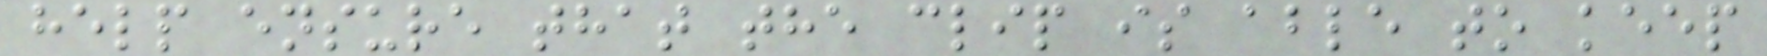help ensure that the clip is able to keep
